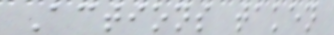Actions taken
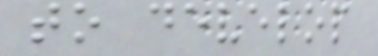to develop
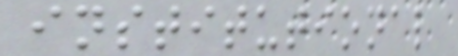institutional
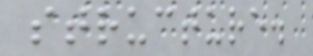structure.
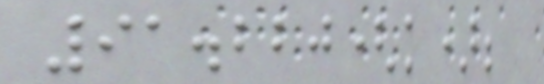91.220(k);
